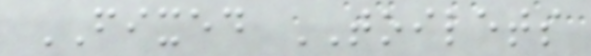FIXED TOILETS
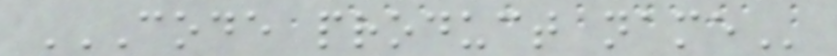CODE PRODUCT NAME
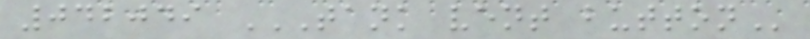042049 TANK VENT BUTTON
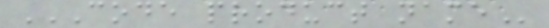CODE PRODUCT NAME
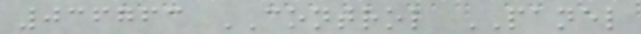036763 CONTROL PANEL
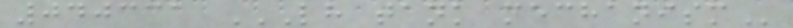040331 LH TANK MECHANISM
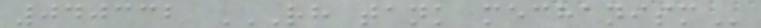040332 RH TANK MECHANISM
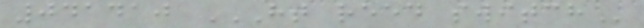041410 HT REED SWITCH
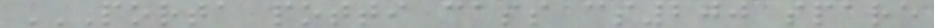PORTA POTTI CASS CS200 SPARE
